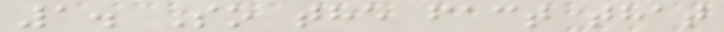1. So the fact that
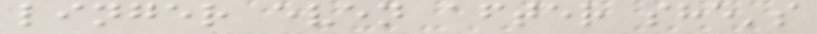linger even after she's
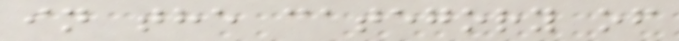in the category of
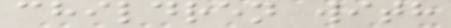children with
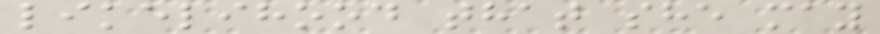likelihood that she may
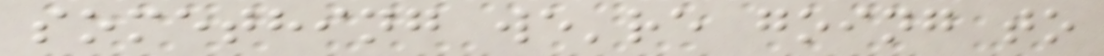something we're going to
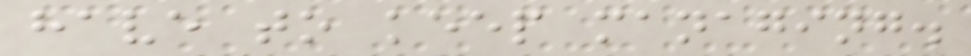have to keep managing.
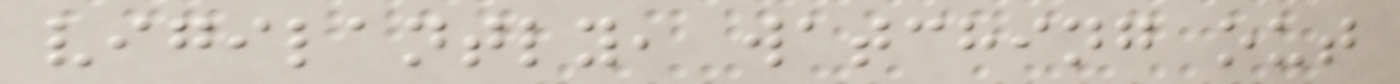vigilantly, watching out
